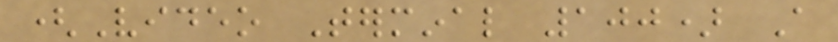(Video Terminal 100) A
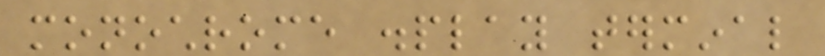monochrome display terminal
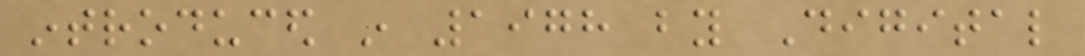introduced in 1978 by Digital
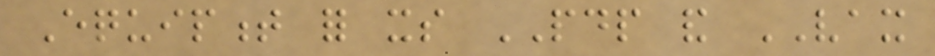Equipment for its PDP and VAX
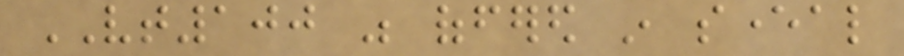VT100 was offered in several
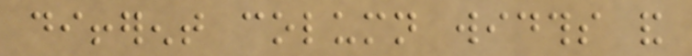different column widths and
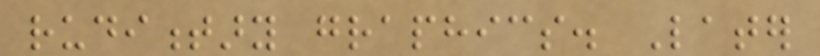rudimentary graphics. Later
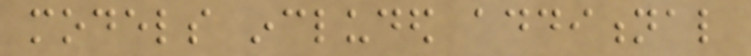models included additional
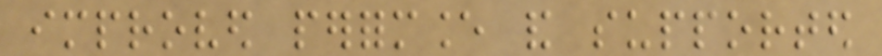improved performance and supported
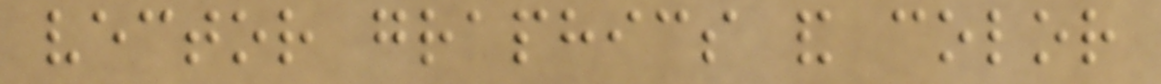vector graphics and color
